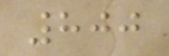800
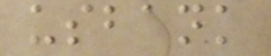usbank
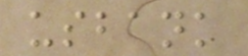usbank
